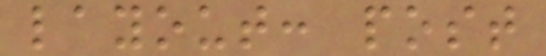layout: post
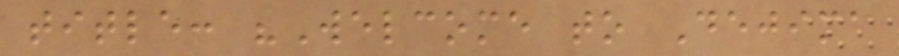title: "Welcome to Dejima
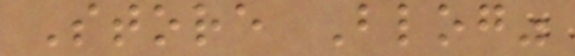Store Blog"
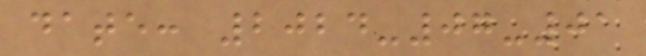date: 2024-07-01
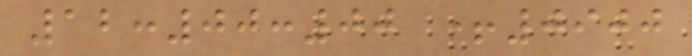12:00:00 +0900
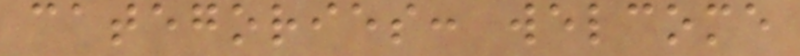categories: welcome
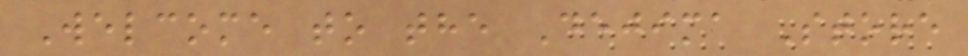Welcome to the Dejima Store
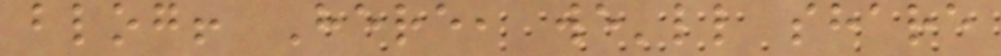blog! Here, we'll share
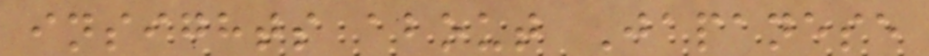insights about Japanese
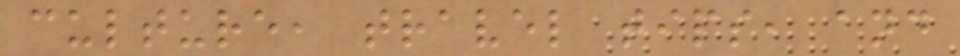culture, travel tips, and
